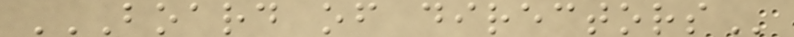BOARD OF DIRECTORS
